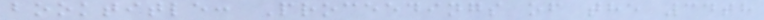booktitle: Proceedings of the 34th
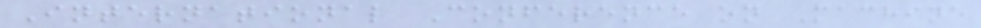International Conference on Machine
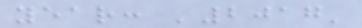year: '2017'
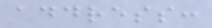address:
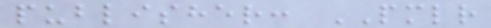publisher: PMLR
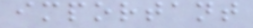important
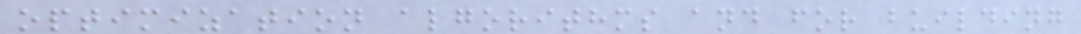optimization algorithms and for building
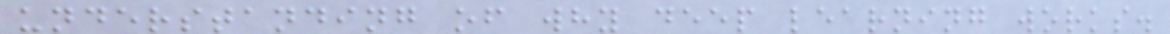understanding of why deep learning works.
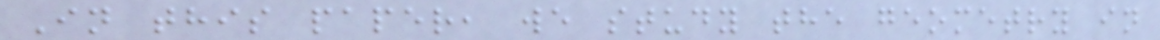In this paper, we study the geometry in
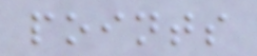points
